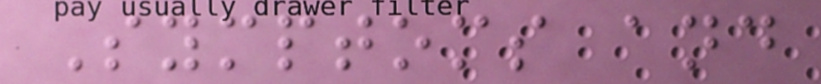Symptoms and
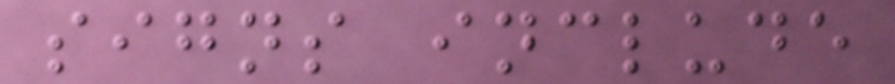signs include
